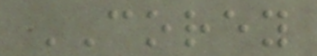COREY
